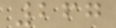267
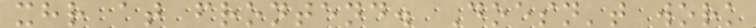xhr at frontend. Doesn't work
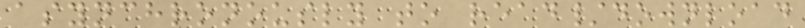asynchronously to read/download
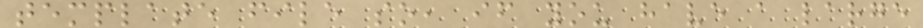template file so, if you have a large
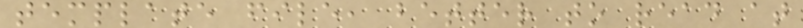template file, better to read at
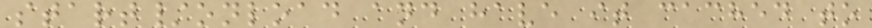start/onload and have it cached to
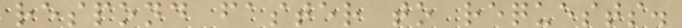respond faster to requests.
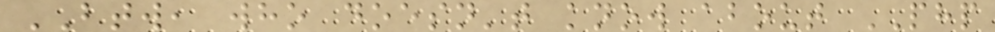BTW, who doesn't know about PHP
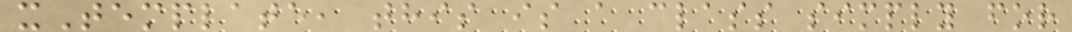xTemplate, this is a class simply for
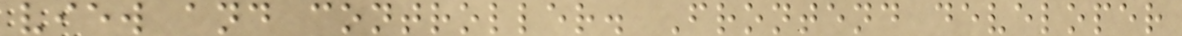view and controller. Frontend developer
